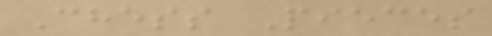Chess Pieces
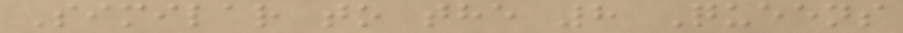Similar to the 8 Queens
